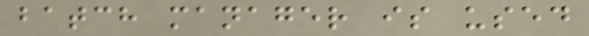batch manager is used
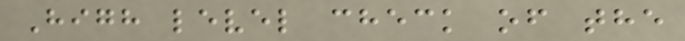High level check of the
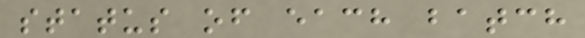status of each batch
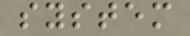system
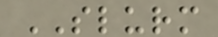SLURM
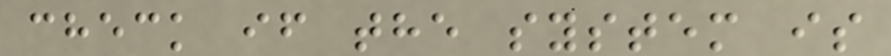check if the system is
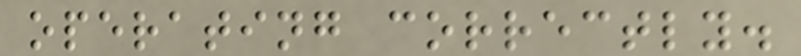operating correctly.
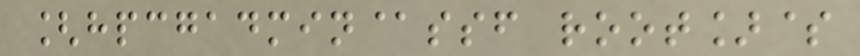[hpcgadmin@ssf root]$
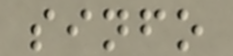sinfo
